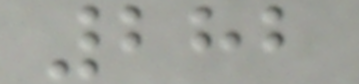282
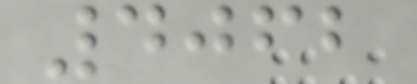4062
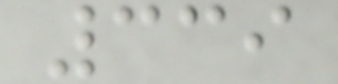339
